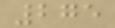275
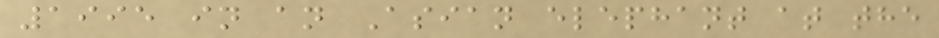1995 in an Asian elephant at the
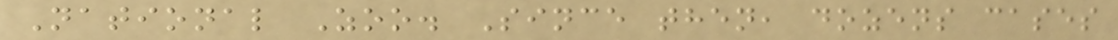National Zoo. Since then, dozens cases
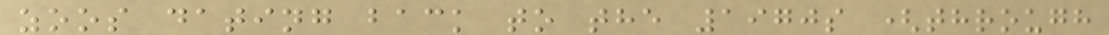zoos dating back to the 1970s (through
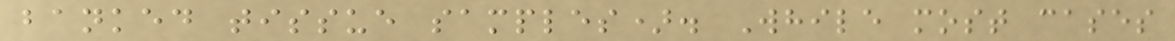banked tissue samples). While most cases
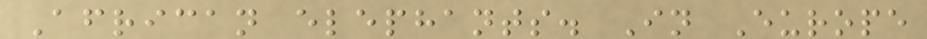African elephants. In Europe
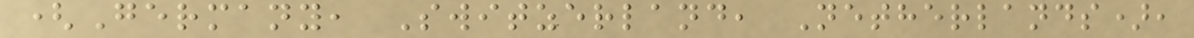(Germany, Switzerland, Netherlands),
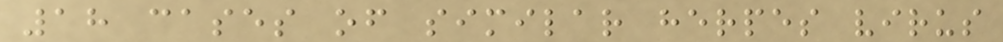18 cases of similar herpes virus
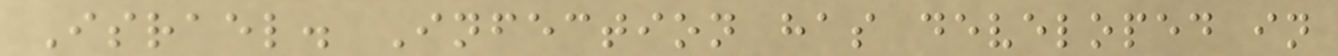Israel. Infection has developed in
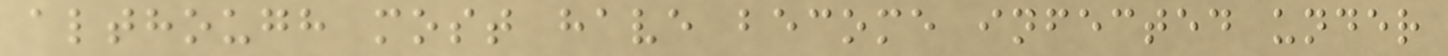although most have become infected under
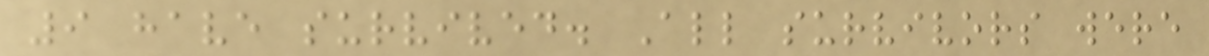9 have survived. All survivors were
